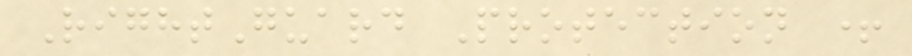RightGuard Protection +
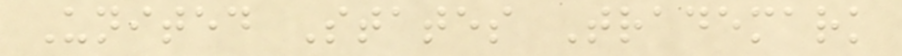United States Trademark
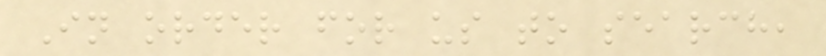In order for us to search,
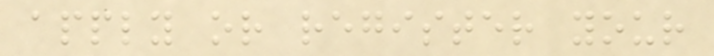apply or register your
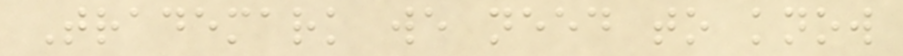Trademark we need to know
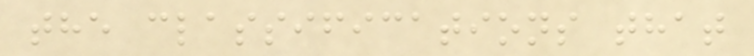the classifications that
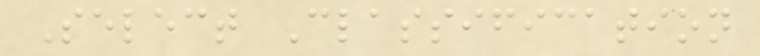Select Classification
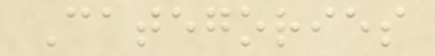Categories
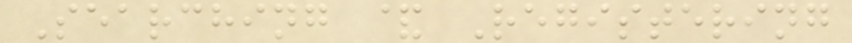Searching & Registering
